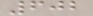602
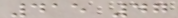415 47
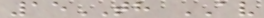15TH AV
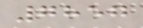7857
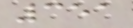351
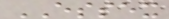ESSEX
